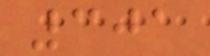301
